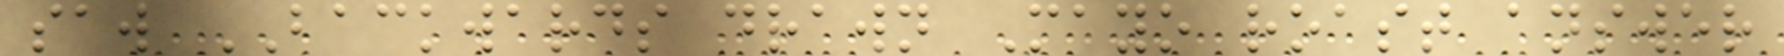saw BACKWARDS drawn Mayo roast answer
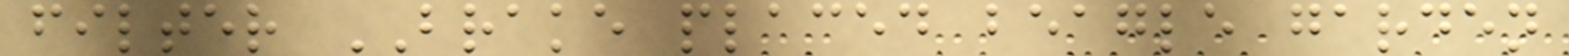filter BRAKE placed beagle garden
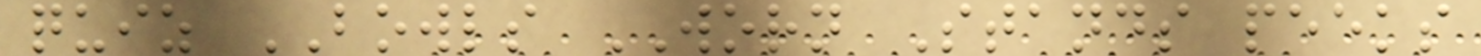quiz BOWLS WORN Stands peeks
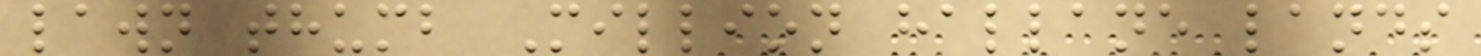lawn thumb Million hallane lands
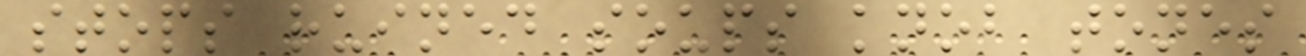stops ruined soups knob tones
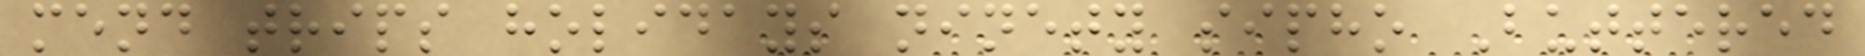mend trips holidays ninety sipho Buttered
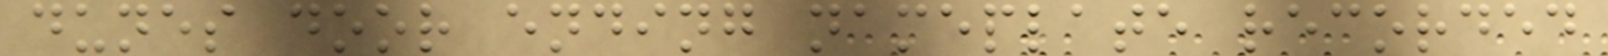dunes door ending nameplate recorded
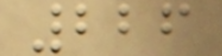226
